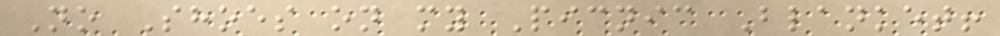No Shoes on my Picnic Blanket!
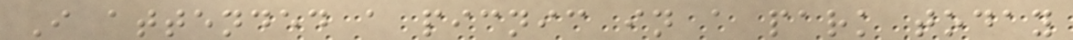I attended a picnic in a park today
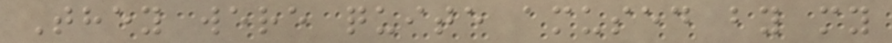They were quite amused by my
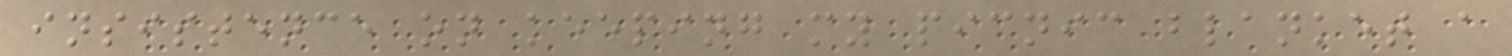insistence on keeping my picnic blanket a
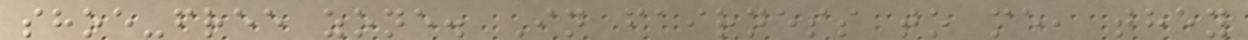shoe-free zone. In fairness to me, they
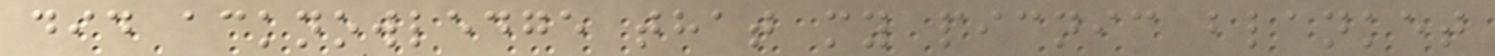did acknowledge that my picnic blanket
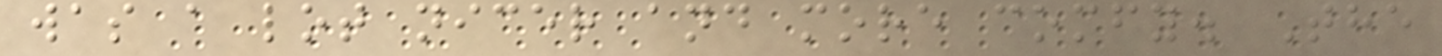was a lot nicer and more comfy. The
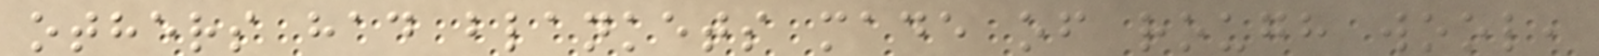others had blankets made of rough wool,
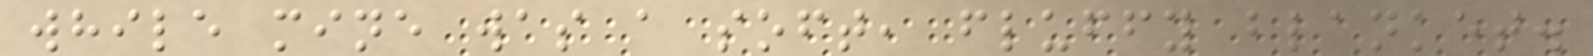while mine was a soft, fluffy blanket.
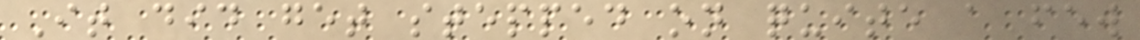It did get stepped on quite a few
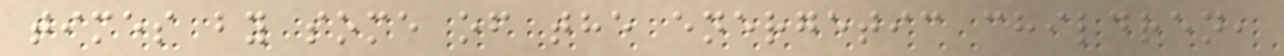times by some of the energetic children,
